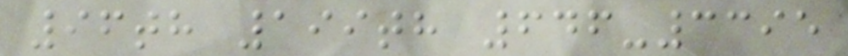96th 199th 646-3395
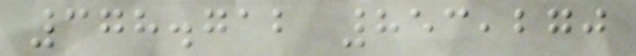378.712 853,270
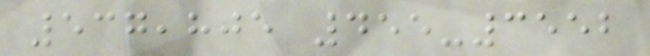537,805 455-3552
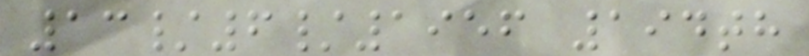13/6/1956 194th
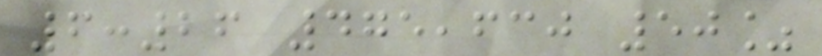6:26 475,630 50%
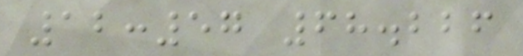12:57 68.226
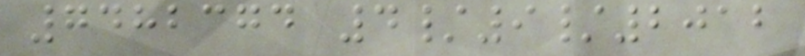7482374 4/9/2012
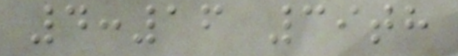4:16 39th
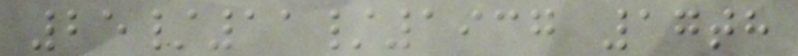25/11/1937 17th
